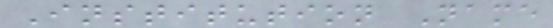Institution Name
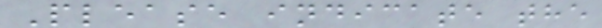Please indicate the
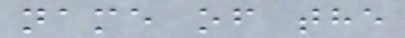name of the
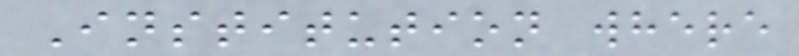Institution where
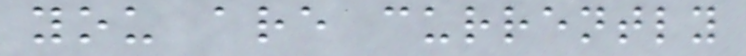you are currently
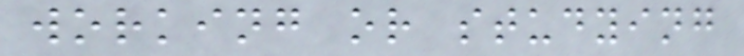working or studying
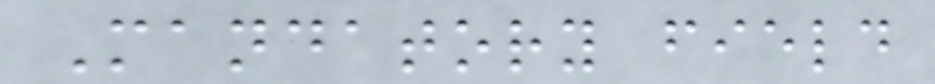Mandatory field
